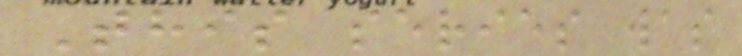This series was
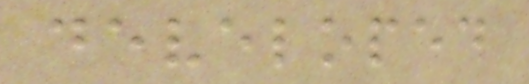developed
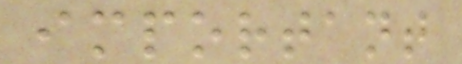important
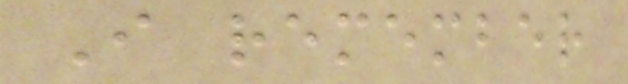I remember
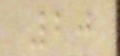20
